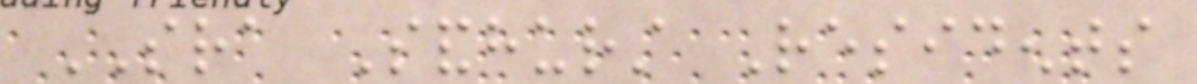SRA Sandhurst Residents
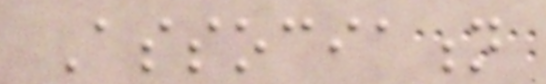Association
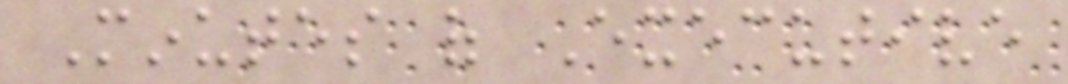Minutes of Executive
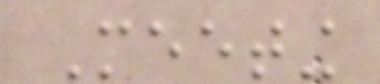Meeting
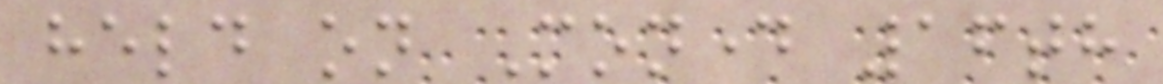held on Monday 16th
